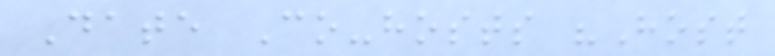Date Co-hosts "Host
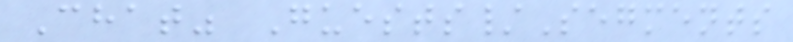Chat" Guests/Segments
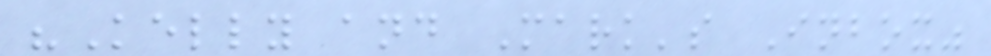"Kelly and Mark's Inbox"
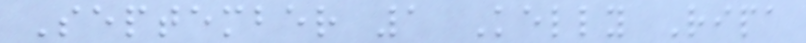September 1 Kelly Ripa
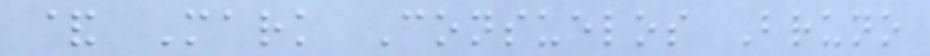& Mark Consuelos Bruno
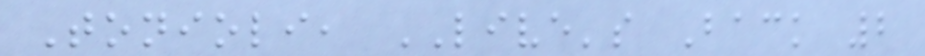Tonioli, LIVE's Back 2
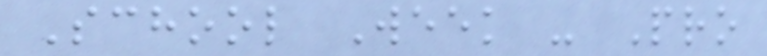School Week - Pro
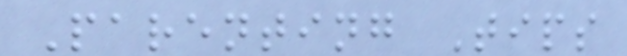Parenting Tips
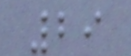29
